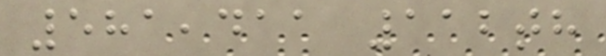581,411 112th
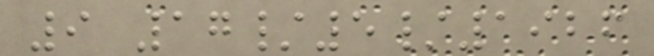9 17/5/1926
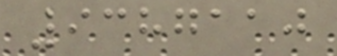9387110
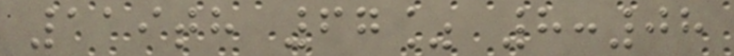119th 67% 8:08
